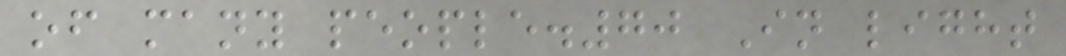of many people.70 In light
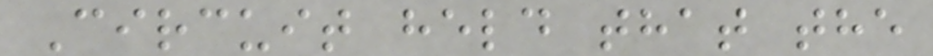Circuit held that the
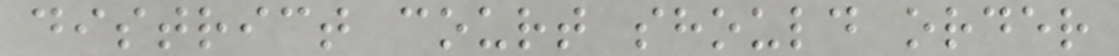district court should order
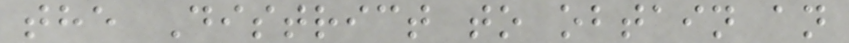the District to obtain an
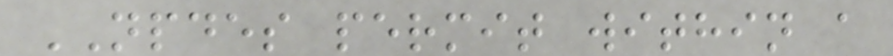NPDES permit within a
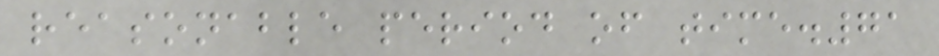reasonable period of time.71
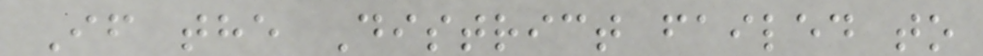If the District failed to
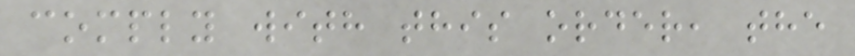comply with this order, the
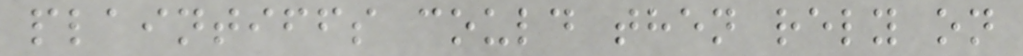plaintiffs could then rely on
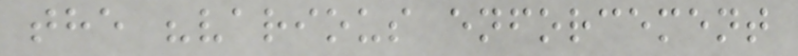the "various enforcement
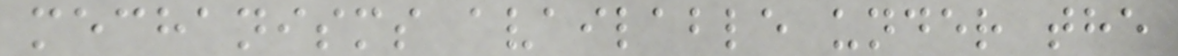mechanisms available under the
